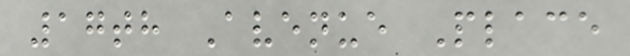17th Avenue Place
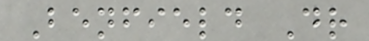Benfield Dr
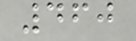460
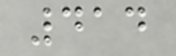414
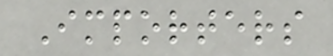Importers
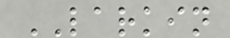LARKIN
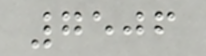7506
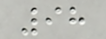98
